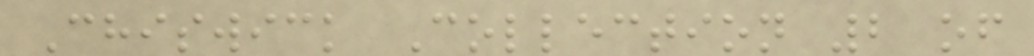Chiswick Collection 2 of
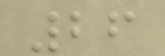26
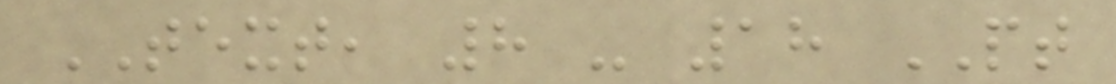TEXT, 8 - 18 PT
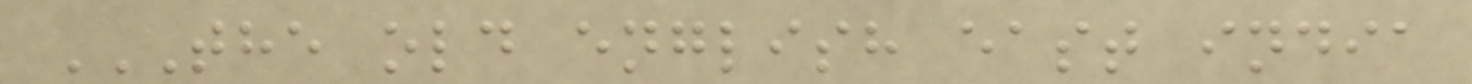THE OLD ENGLISH EAST INDIA
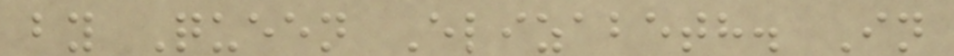by Queen Elizabeth. In
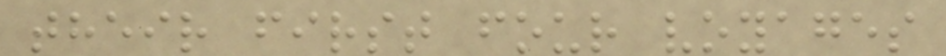their first four voyages
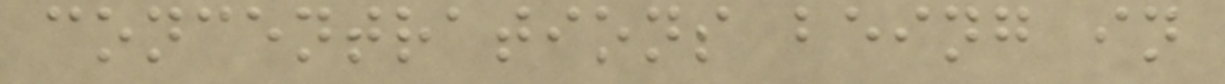concentrations being in
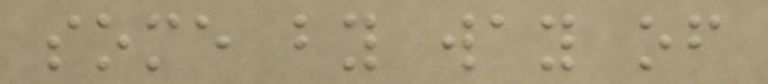some by way of
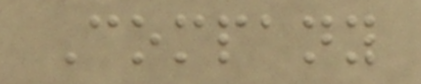Company
